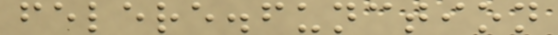felere.function
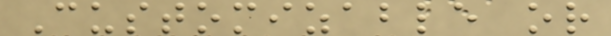Customizable or
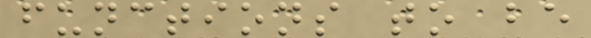functions to be
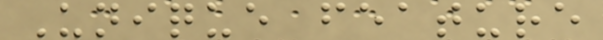Unique feature
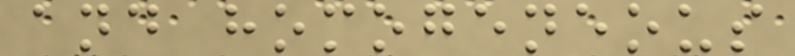and homogeneous
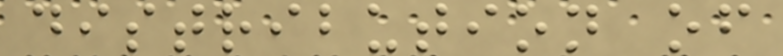distribution of
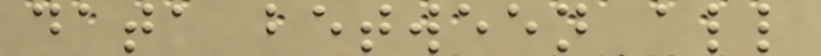data between all
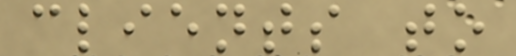clients to
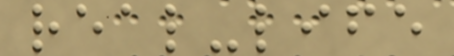real-life
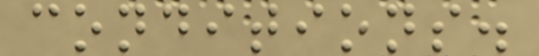conditions.
